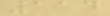114
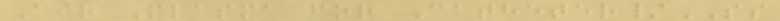Air Plasma for Catheter/SS
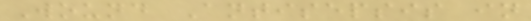Wound Antisepsis in
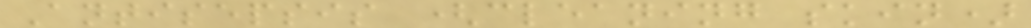Antisepsis (cleaning skin)
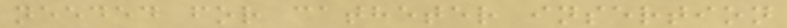needed for catheter insertion
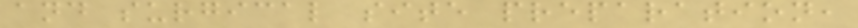and surgical site preparation,
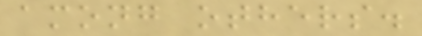among others.
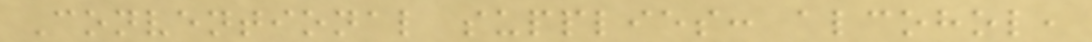Conventional supplies: alcohol,
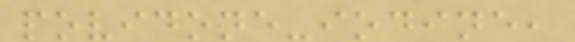povidone-iodine,
